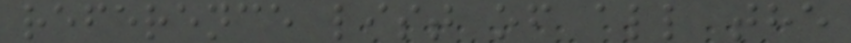reference list of all the
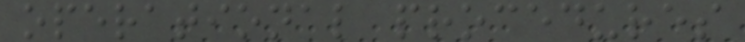operational procedures
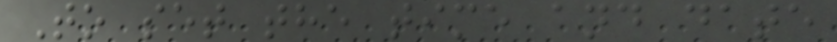To set the time and date
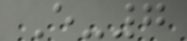E-7
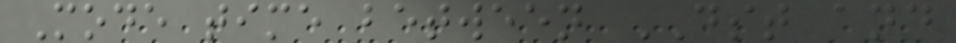Mode time between DST and
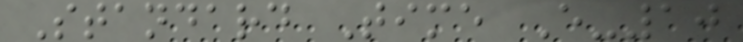Standard Time E-10
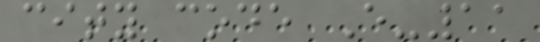city code E-11
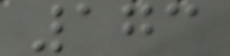173
